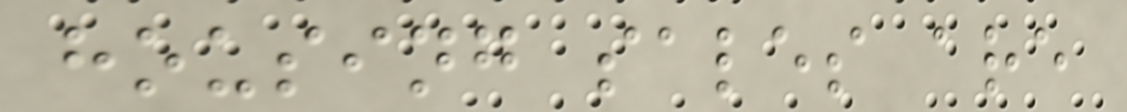housing sales are
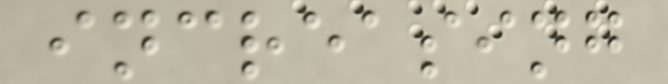increasing
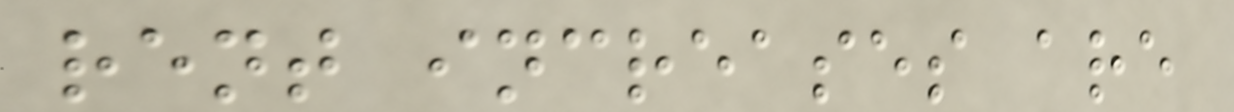rent increases are
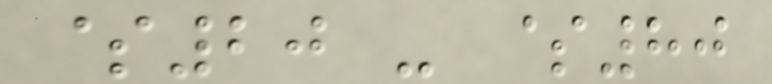$20 - $80
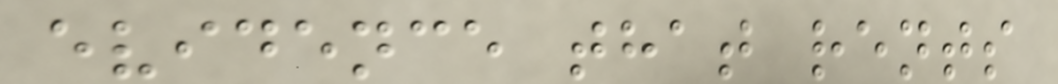evidence that rents
